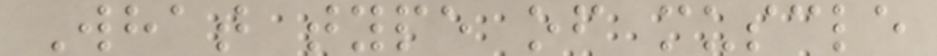What type of muscle
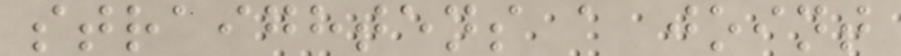straightens a joint
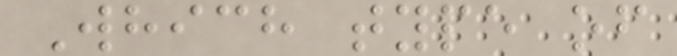Which type of
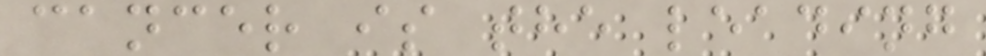cancer is the leading
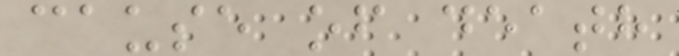cause of death
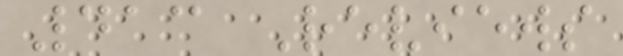413 Reviews
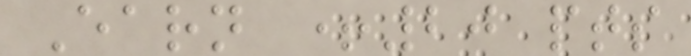Earn +20 pts
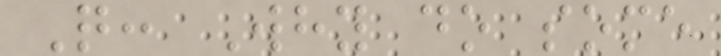Q: Why do some
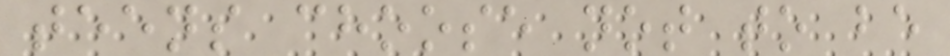teens choose not to be
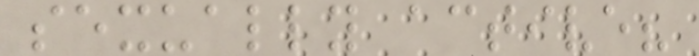sexually active?
